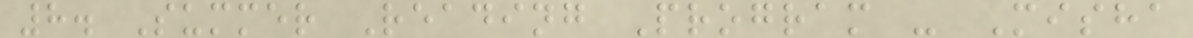8. Summer Reading Program - Misha
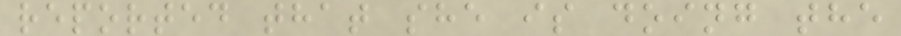reported that she is doing the
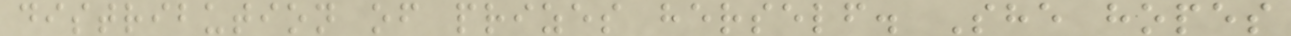distribution of prizes herself. She hopes
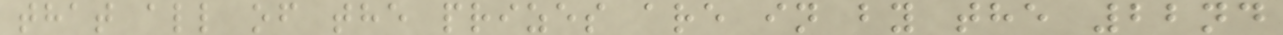that all of the prizes are in by the 22nd
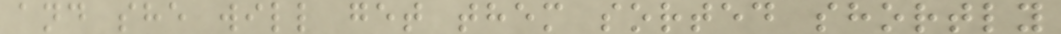and she will get them sorted shortly
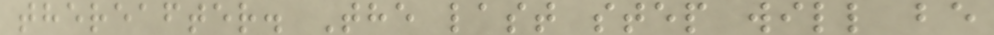thereafter. The last step will be
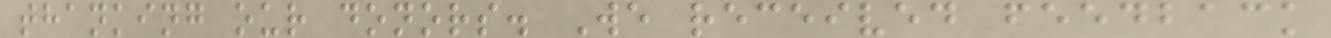thanking our donors. We received feedback
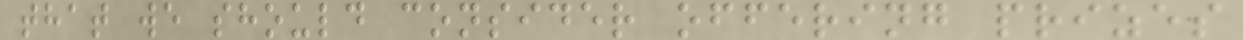that we should consider offering prizes
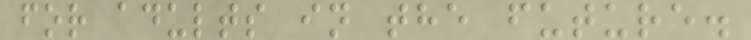for adults in the future.
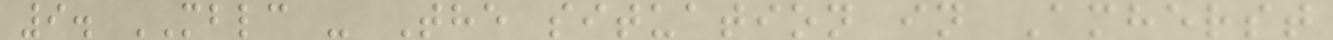9. MBLC - The situation in Amherst
